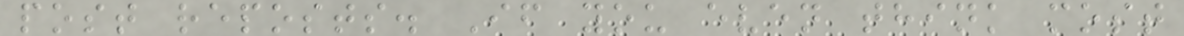post reposts. If you even think most
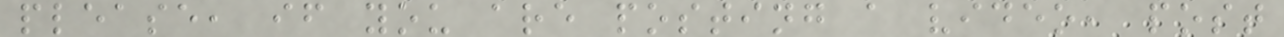please, if you are posting a video, post
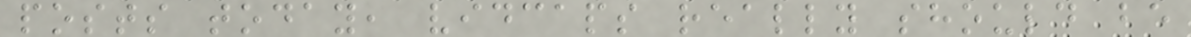posts today, vidcaps really should be
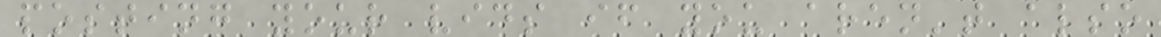posting your vids if you aren't also
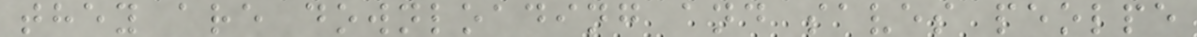they are downloading and saves peolpe
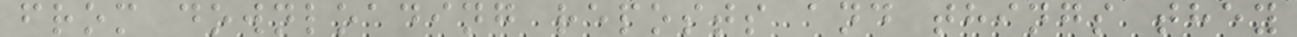from downloading reposts and things they
